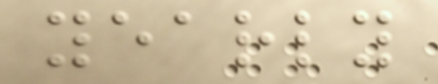yearly
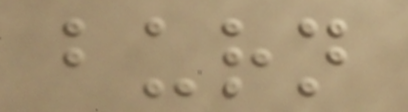burn
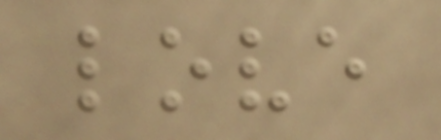love
